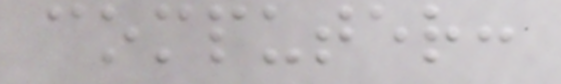computer:
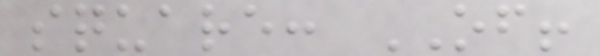square: OF!
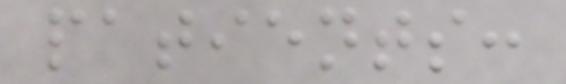patients:
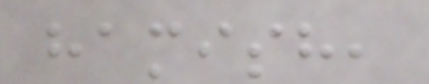hamish,
